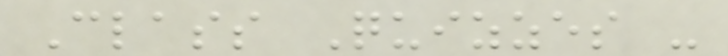Class Quizzes -
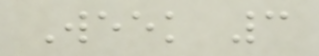Week 3
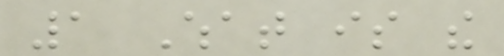1 What is the
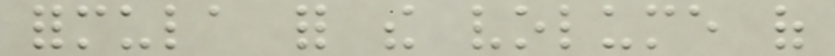formula for the volume of
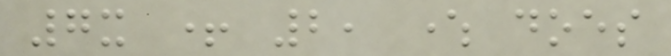7x + 2, where does
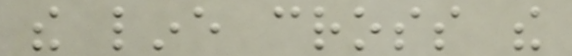the line cross the
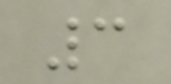3
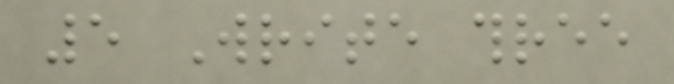5 Write three
